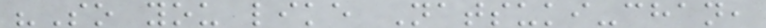"So you like Natsuki-chan,
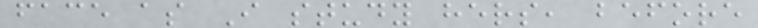face as I study hers, before
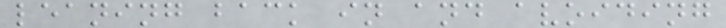leaning back in and avoiding
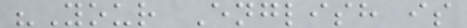"Your English is
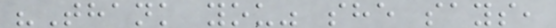"Thank you" she says,
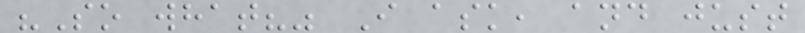"So what?" I ask, and just
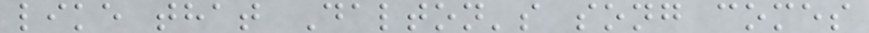like that Dalton's song comes
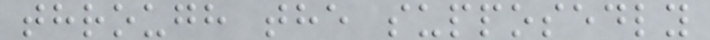through the supposedly
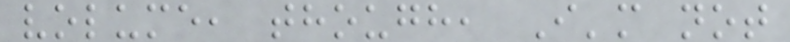volume, though, I'm not
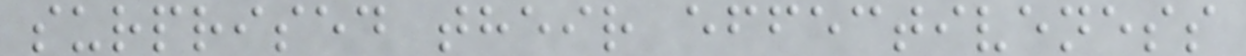surprised their effectiveness
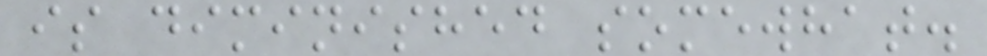is diminished somewhat.
